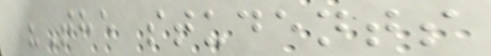"The students
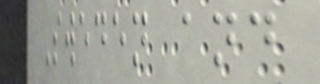Sweden and
